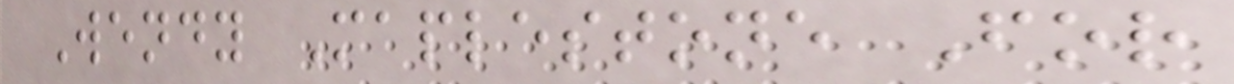Wendy Maplestone For
